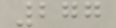277
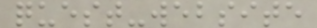quest-website
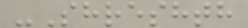-Shreshth
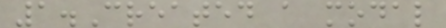1.Created a modal
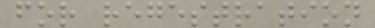for regestration
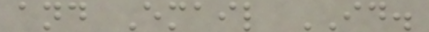and Email ID.
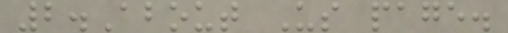2.About Us page.
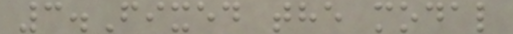3.Fixed the modal
